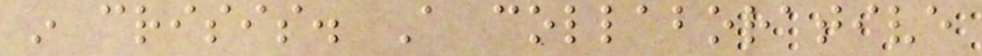in crisis. A collaborative
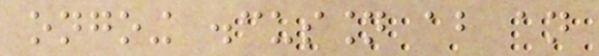ongoing discussion about an
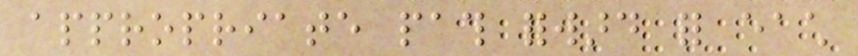appropriate path forward for each
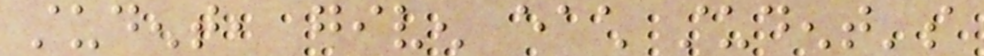student, given each student's
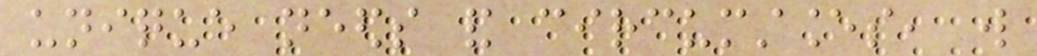unique needs and circumstances, will
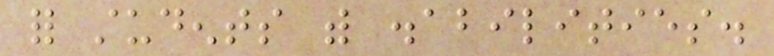for students with disabilities.
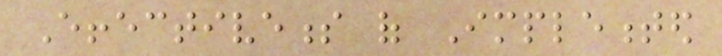Effectiveness of Implemented
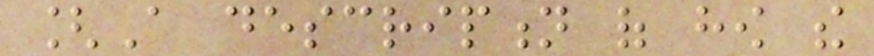[A description of how the
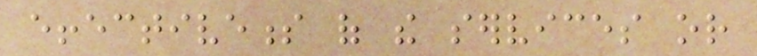effectiveness of the services or
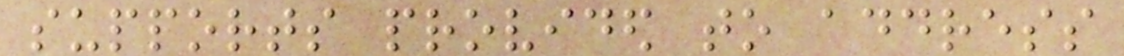supports provided to address
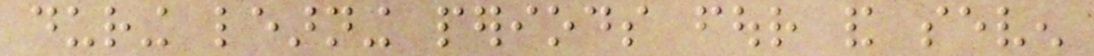during learning periods four and seven
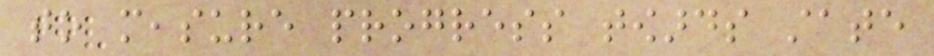to measure progress towards state
